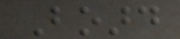Board
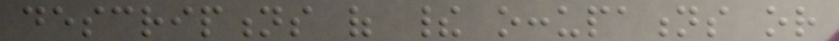descriptions of their occupations or
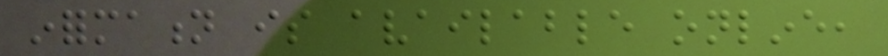information is available online,
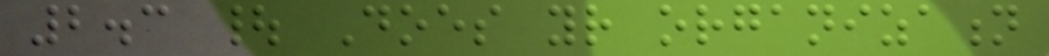2.3 | Does your organization
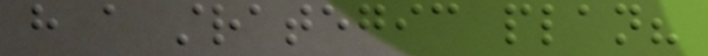have a strategic plan?
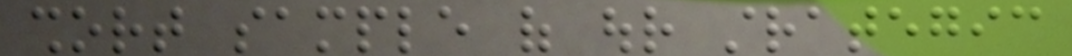short sample of our strategic
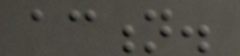action.
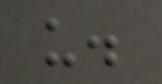us.
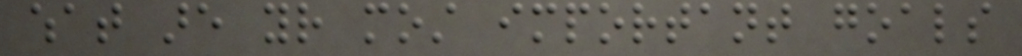what are your most important goals
